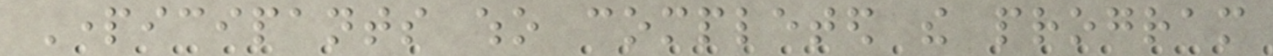Participants who completed the program
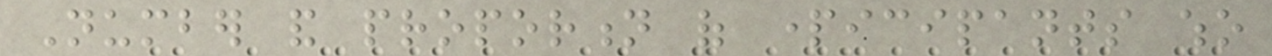Number and proportion of participants who
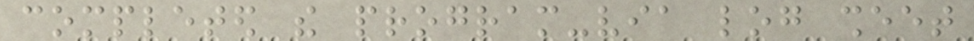completed the program-via log sheet
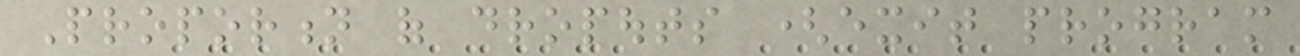Proportion of dropouts (exit program
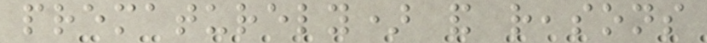prematurely) and reasons
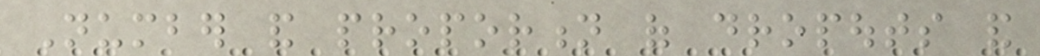Number and proportion of dropouts and
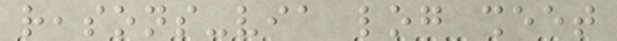reasons-via log sheet
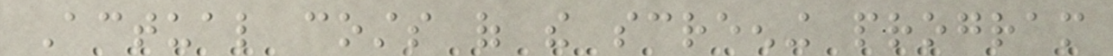Actual costs of the screening program
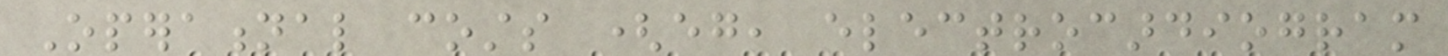Operational costs (eg, electrocardiogram
